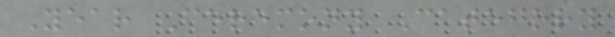Year Ceremony Category
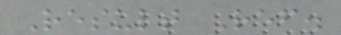Result Ref.
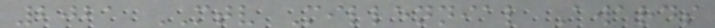2021 MTV Millennial Awards
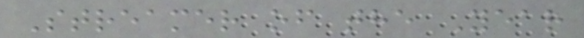Streamer of the Year
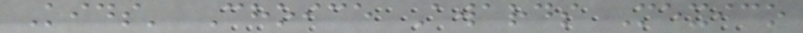Kids' Choice Awards Mexico
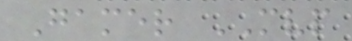Gamer MVP
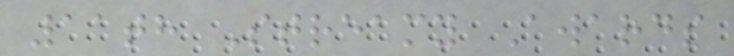11th Streamy Awards
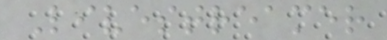Livestreamer
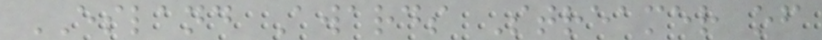ESLAND Awards Streamer of
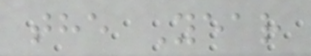the Year
